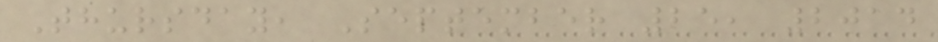Thursday, September 25, 2014
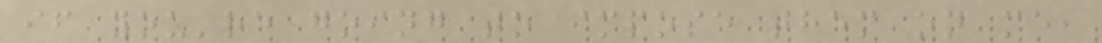if you're going to impose them on me,
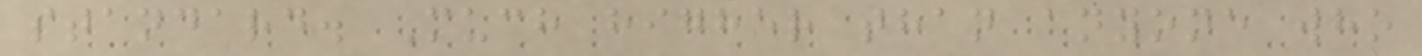standard. Much higher than anyone who
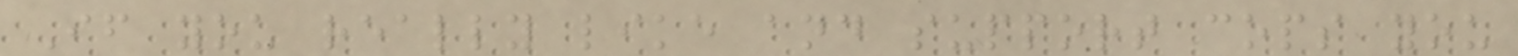If you really like and support cops you
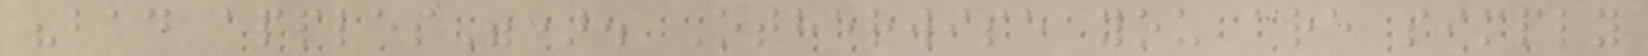"bad apples"). Otherwise you are simply
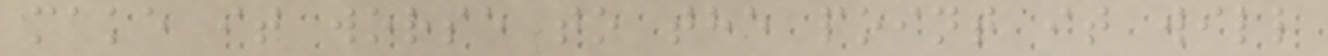make it worse to the point it will
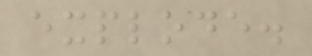explode.
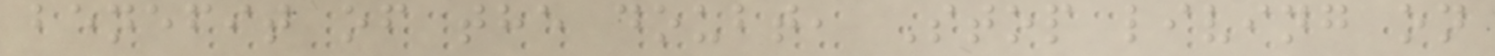benefit of the doubt, Stop living on
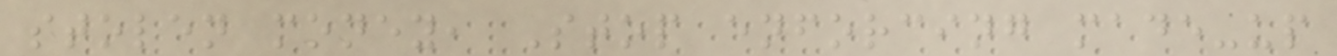stolen money, Stop enforcing made-up
